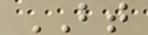BT
